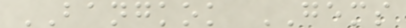BANGKOK GEMS
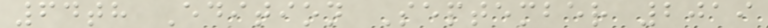64th Edition September 2019
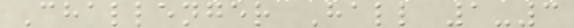Challenger Hall 1-3
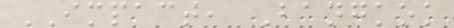IMPACT, Bangkok
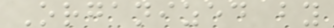Organized by
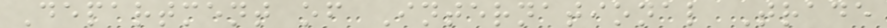Department of International Trade
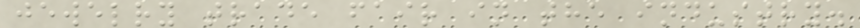jewelry trade fair in the industry.
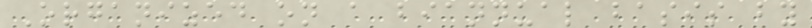Organized on a biannual basis by
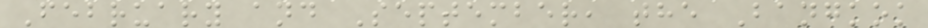February and September, the Bangkok
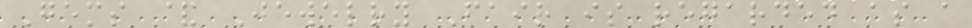Gems & Jewelry Fair is regarded as a
